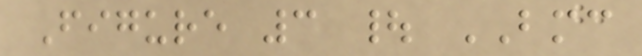Figure 3 | BMC
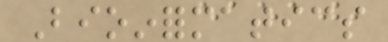Bioinformatics
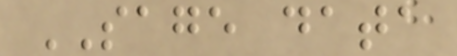SAGE data
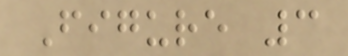Figure 3
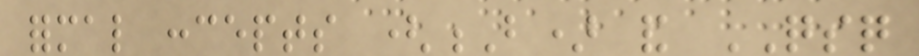formal concepts (B) and QSQ
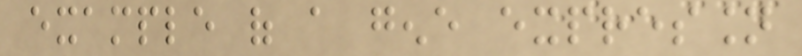example of a gene expression
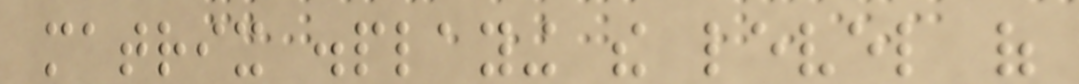matrix displaying the level of
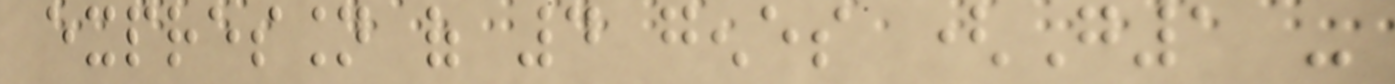expression of 4 genes (G1 -
